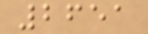2651
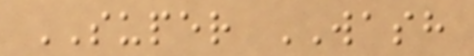SUPER WASH
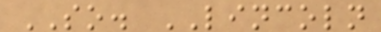SO. LINCOLN
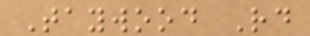Taywood Rd
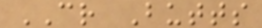CR Butts
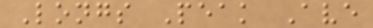Longs Peak Ave
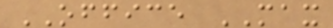OFFICE MAX
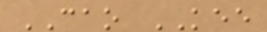CAO KEE
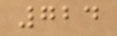724
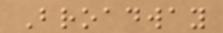Broadway
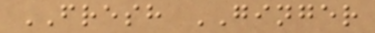FRESH GINGER
